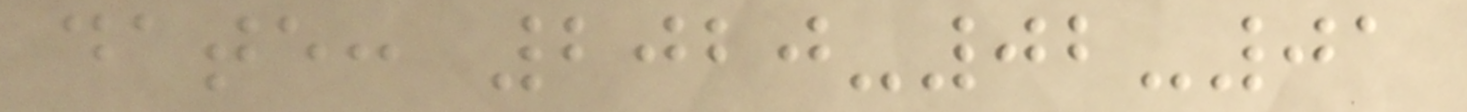date: 2020-02-01
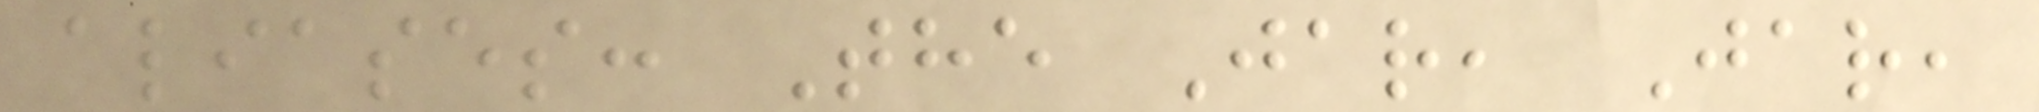aliases: The Jar, Jar,
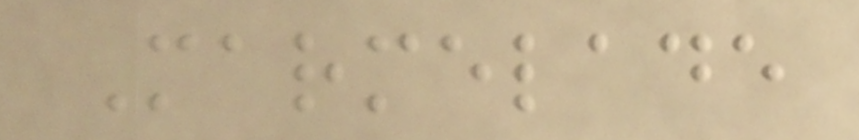Marmelade
